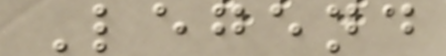Legend
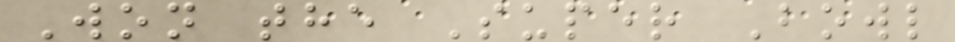Won the Super Bowl
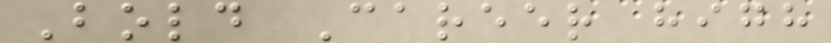Bold Career high
